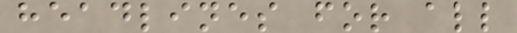headlines for all
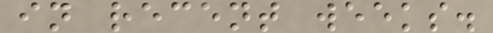in recent weeks.
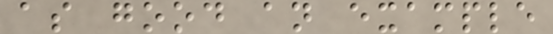as good an example
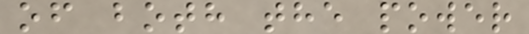of both the power
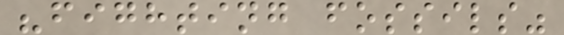"fighting fossils"
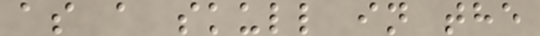as a skull in the
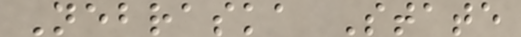Nebraska State
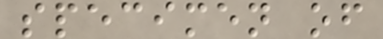specimen of
